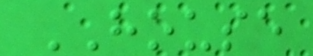HOUSE
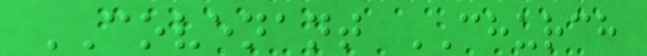COVENANT CHURCH
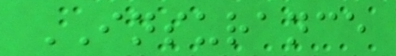INSURANCE
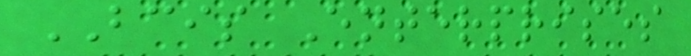BCIS Enterprises
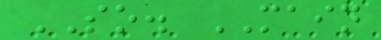SO. MAIN
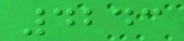4243
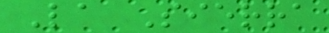La Sierra
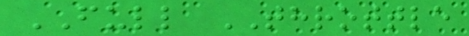FULL THROTTLE
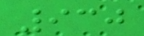930
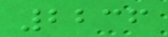2236
